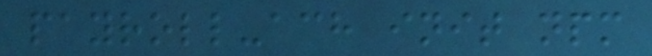payroll-ach init npm
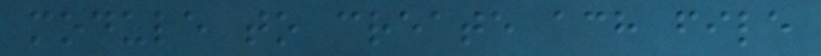module to create ach file
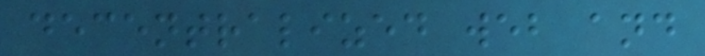decentralized web and
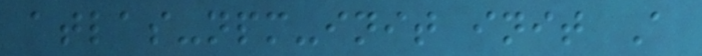atlas-npm-init init A
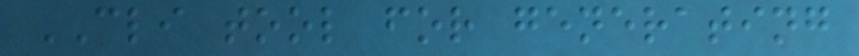CLI tool for generating
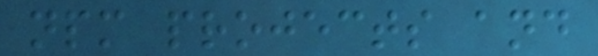npm projects and
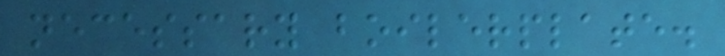necessary boilerplate.
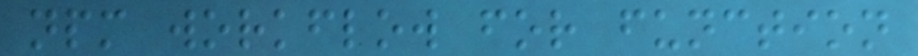npm workflow for function
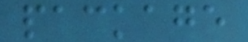package
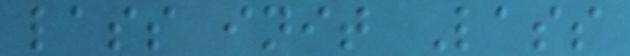lass init Lass
